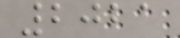2021
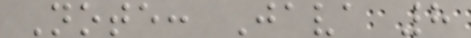Note: Java 8
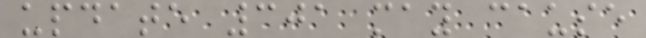update 301 may cause
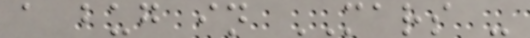a bug in MARS -
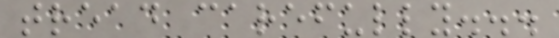tread carefully...
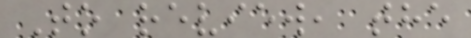To review, the
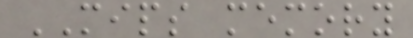MIPS memory
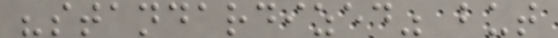"standardized" but
